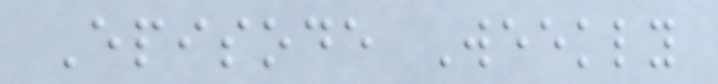Episode Weekly
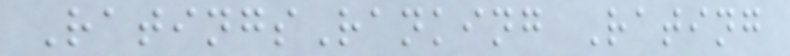RatingsRanking Rating
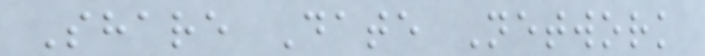Share Date Network
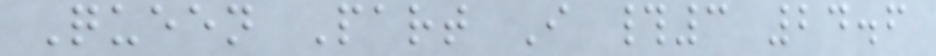Queen Part I #3 24.6
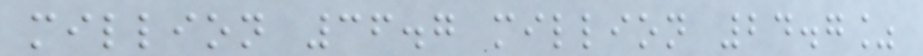million 36.7 million 24.7%
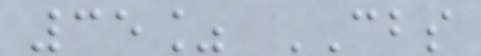35% CBS
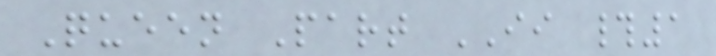Queen Part II #1
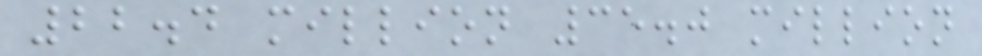22.4 million 35.0 million
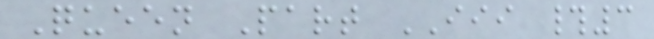Queen Part III #3
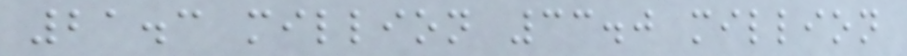21.3 million 33.0 million
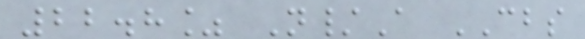22.8% N/A CBS
